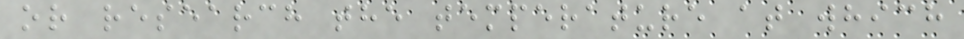or research the temperature at which
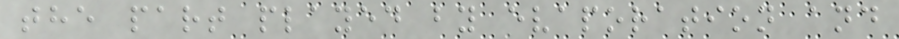the part played by evaporation and
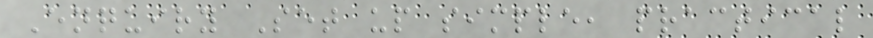Enquiry Set up simple, practical
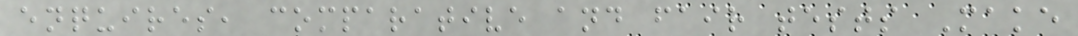enquires, comparative and fair tests Make
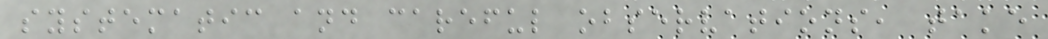systematic and careful observations, take
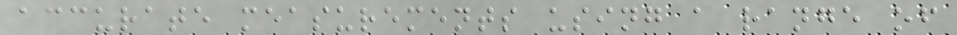accurate measurements using a range of
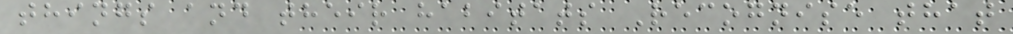things and their habitats Recognise that
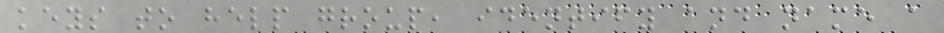keys to help group, identify and name a
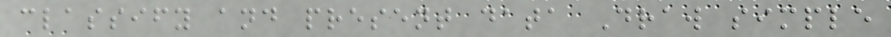classify and present data Draw simple
